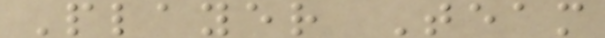Player Team
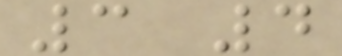3 4
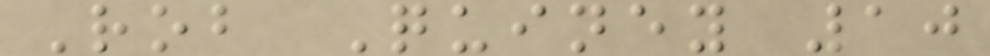Rob Quiney 10
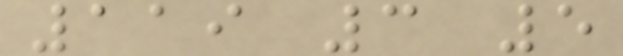119 3 5
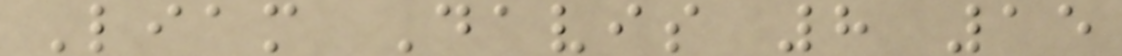Liam Davis 8 15
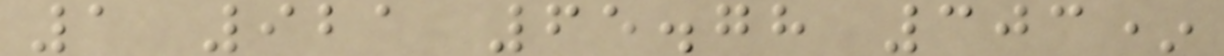1 921 65.78 303*
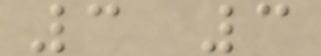3 3
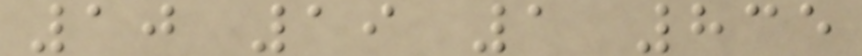10 19 1 835
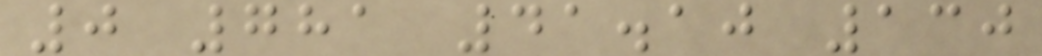0 781 41.10 130
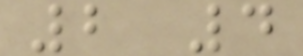2 4
